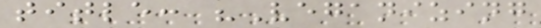title: "Veganizing
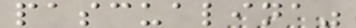pascualina"
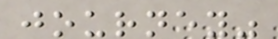journey"
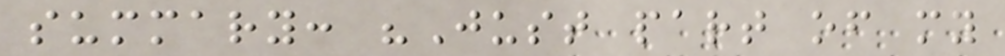summary: "Just part of my
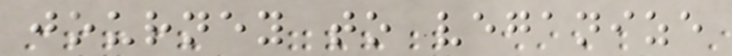journey to veganize
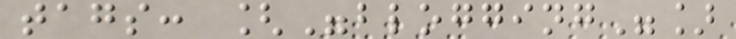tags: ["blogging"]
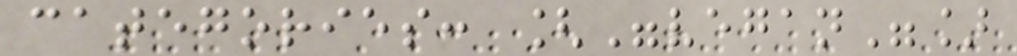categories: ["vegan"]
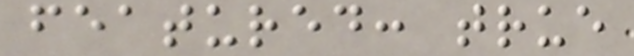featured: true
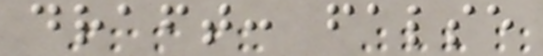draft: false
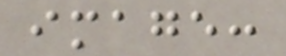image:
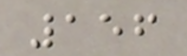156
